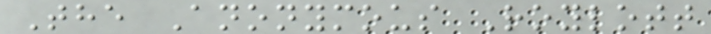The Anonymous Roylott
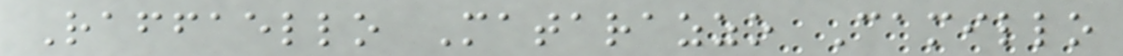Raffaello Matarazzo Camillo
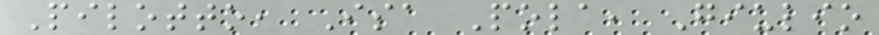Pilotto, Isa Pola, Giulio
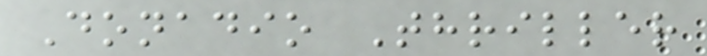Donadio Thriller
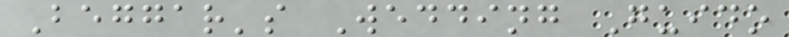Beggar's Wedding Guido
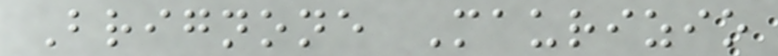Brignone Maurizio
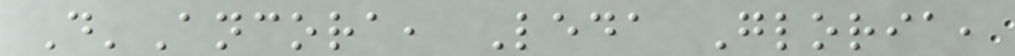D'Ancora, Leda Gloria,
